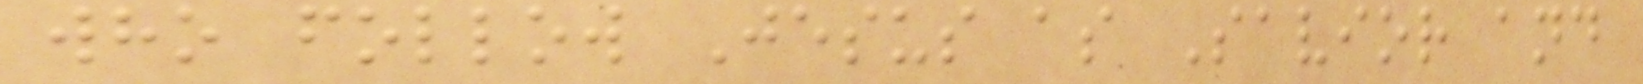who follow Jesus as Savior and
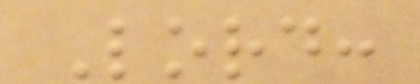Lord:
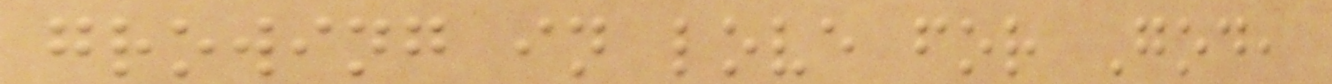growing in love for God,
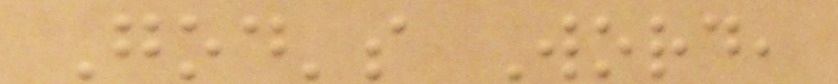God's Word,
